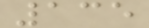135
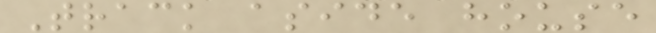Track aside house
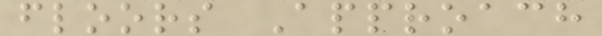floors Approach
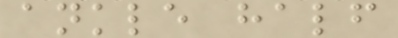ankle half
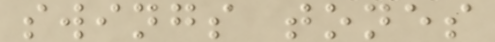swings tones
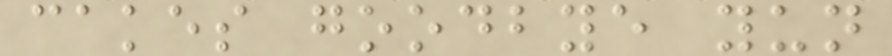cakes goodbye yun
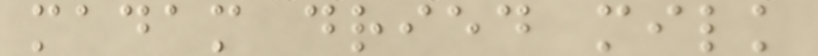madam dried milk
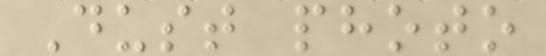Dust photo
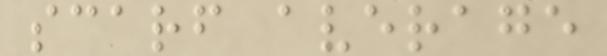scarf average
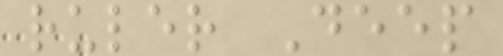ruler Deep
